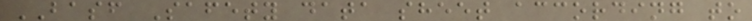BASF Safety data sheet according to
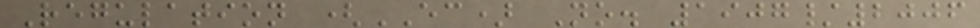Regulation (EC) No. 1907/2006
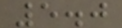5.0
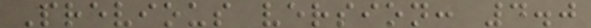Previous version: 4.0
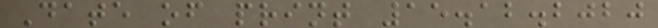Date of print 15.12.2020
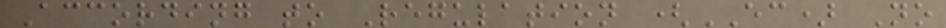According to Regulation (EC) No
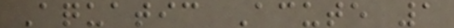Aquatic Acute 1
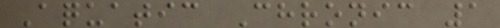Aquatic Chronic 1
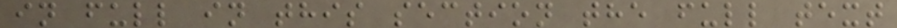in full in this section the full text
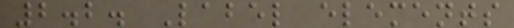2.2. Label elements
